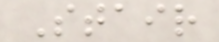Stair
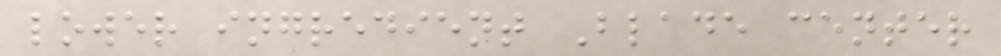lower ingredient Blade center
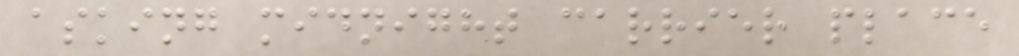asking midnight carrier place
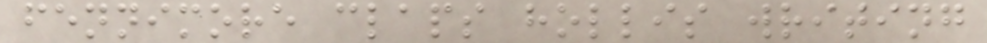fennimore claps hollis writing
